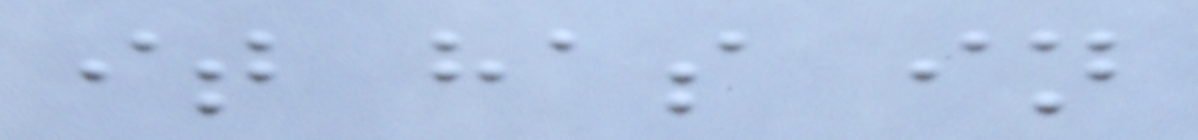it has in
